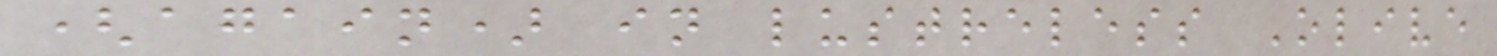(again) in lustreless Olive
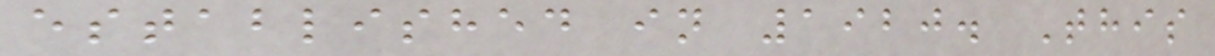established in 1920. This
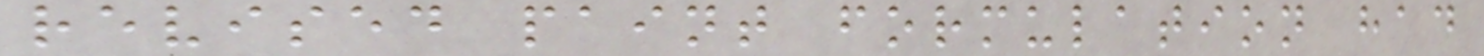revised paint formulation had
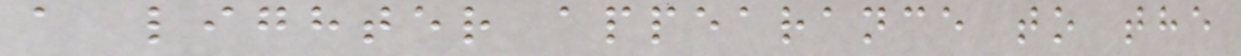a lighter appearance to the
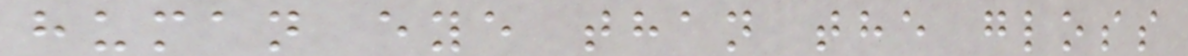human eye than the gloss
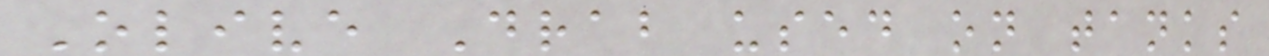Olive Drab used on tanks
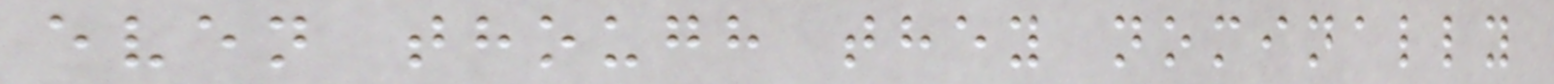even though they nominally
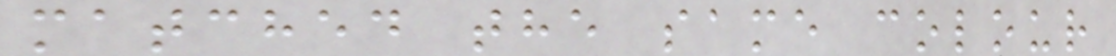matched the same colour
